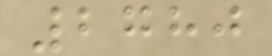2780
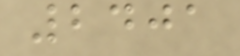2401
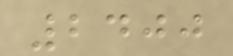2400
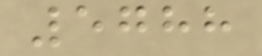5788
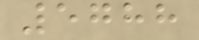5788
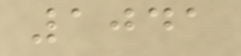1041
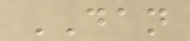DAN
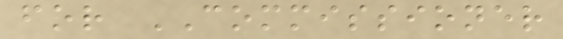for COMMISSIONER
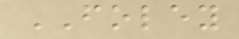FOLEY
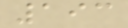193
